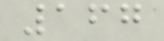167
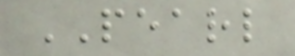PEARL
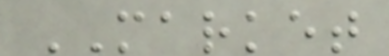MARKET
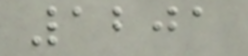1201
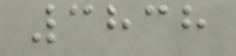3838
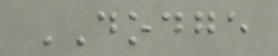DODGE
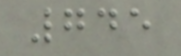745
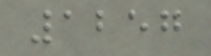1257
